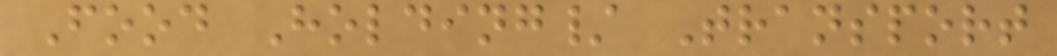Food Holding/ Transport
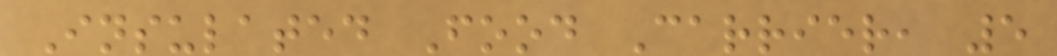Insulated Food Carrier, 5
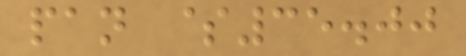pan $35.00
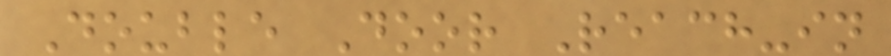Double Door Reach-in
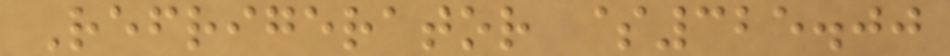Refrigerator $325.00
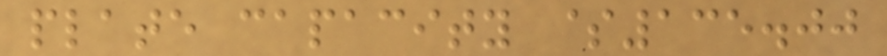plate capacity $135.00
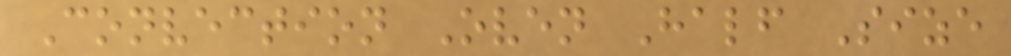Convection Oven Half Size
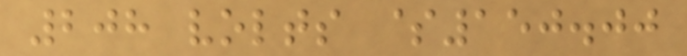208 volts $150.00
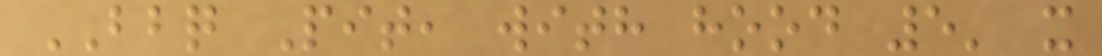BBQ Pit, with hood 5' x
